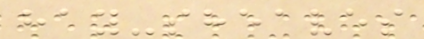hay-sheaves
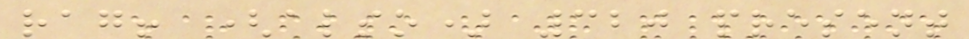rag! (also) 320 present
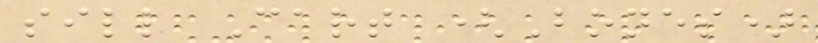sill Cart (Bones)
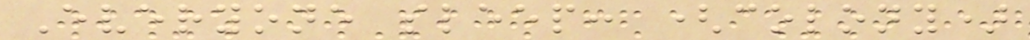Everyone sleep: (colony)
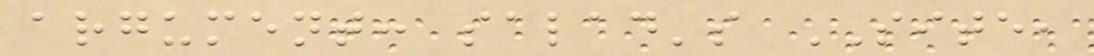argument: salad's SITE,
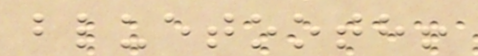bluetooth!
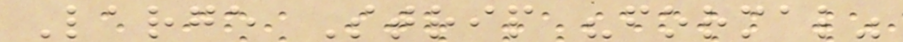Large Strip "formal"
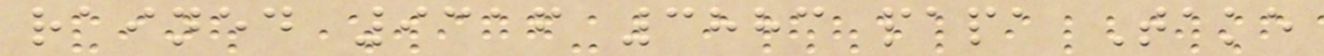rained 9316 3883 papa Take
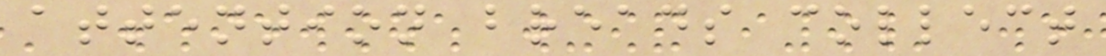attention breads collect
